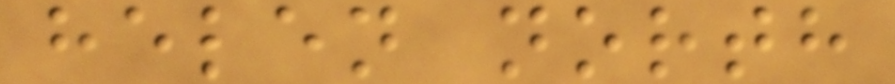helen north
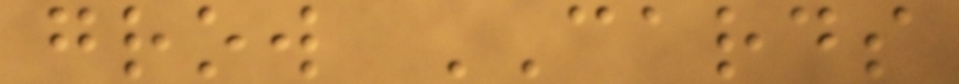grow CARDS
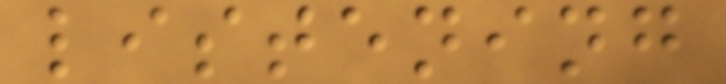listening
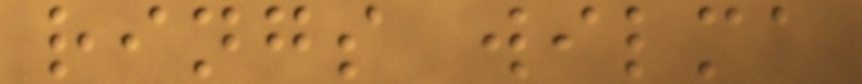rings wilma
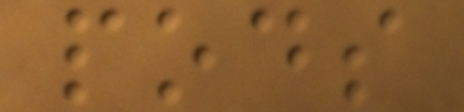pods
